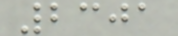2301
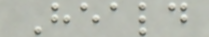Heald
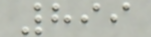899
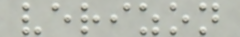verizon
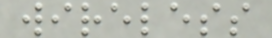wireless
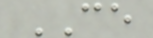CE
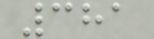381
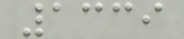1339
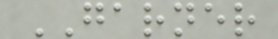GARNER
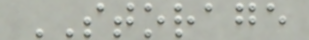STORAGE
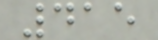415
